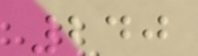240
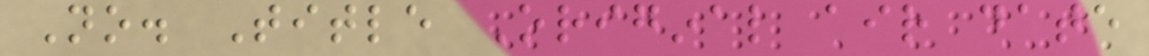No. Title Original air date
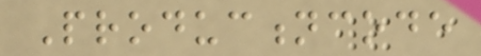Productioncode
